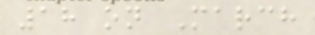18 on March
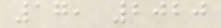17, 2020
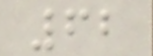62
